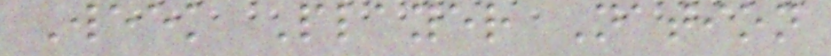Week Player Nation
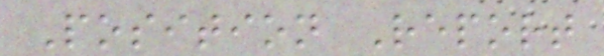Position Report
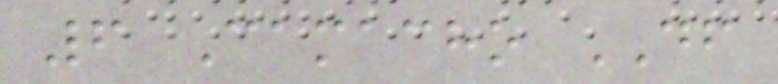6 Camacho DF
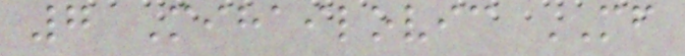7 Mihailovic MF
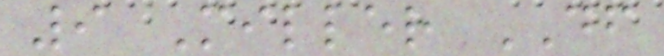9 Miller DF
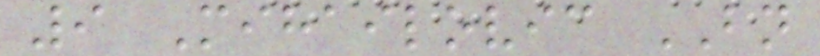9 Mihailovic BN
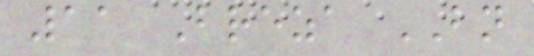11 Breza BN
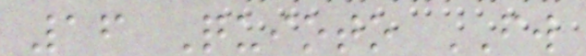16 Quioto FW
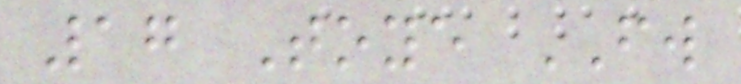17 Toye FW
